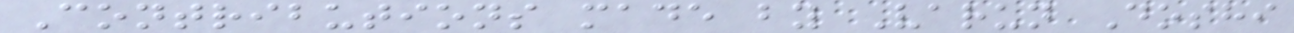Contributions made by Varun Doshi
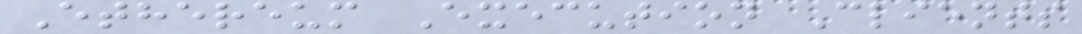Ethereum Execution Clients
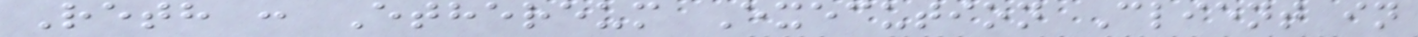Reth : Ethereum Execution Client in
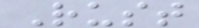Rust
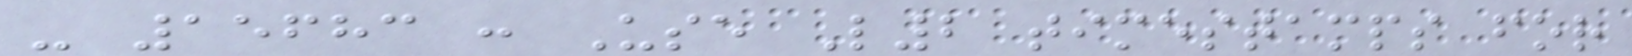- 15683 : Use L2 timestamps for
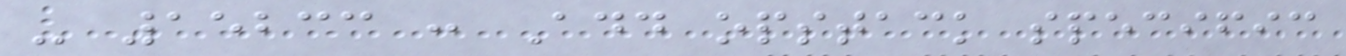- 15233 : Add opstack specific
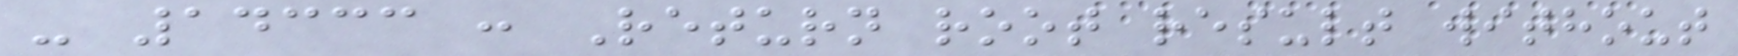- 14333 : Return root result without
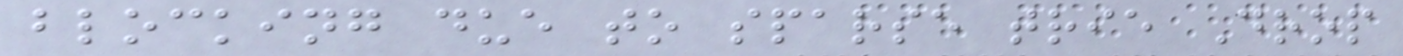blocking due to sparse trie Drop
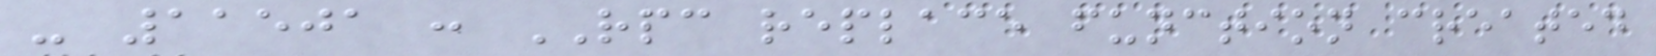- 11501 : RPC replace function created
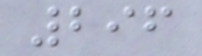296
